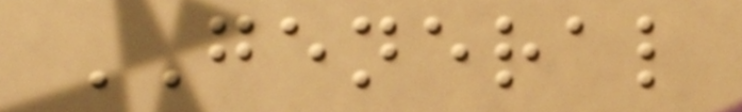GENERAL
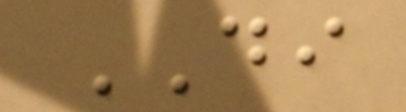DI
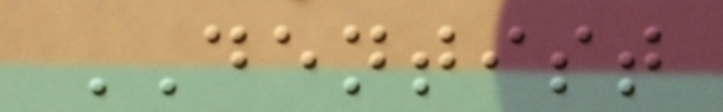DENTIST
